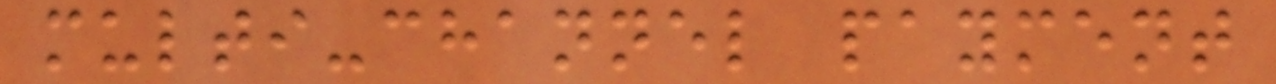multi-channel payment
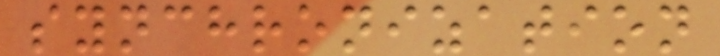synchronization
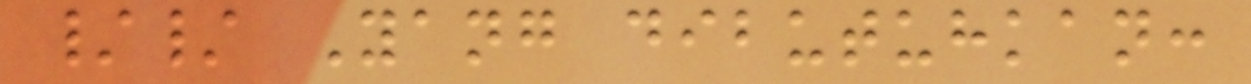// Yang dibutuhkan:
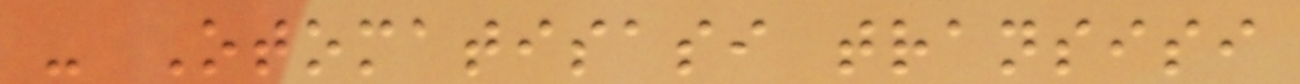- Otomatisasi transisi
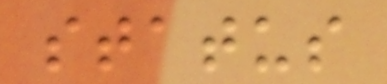status
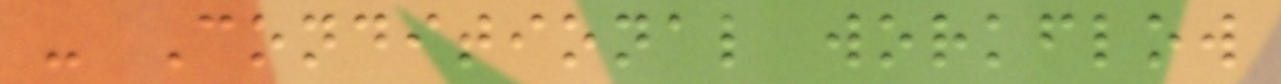- Conditional workflow
